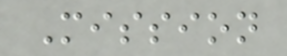Mission
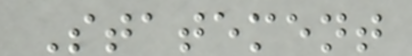Statement
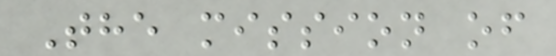The mission of
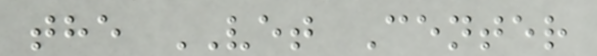the VET Center
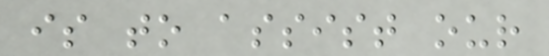is to assist our
